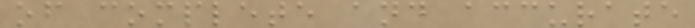of complete and accurate
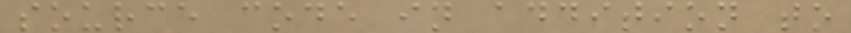source code in addition to
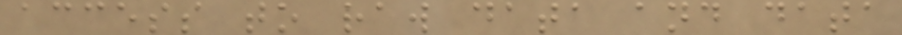access to raw data and data
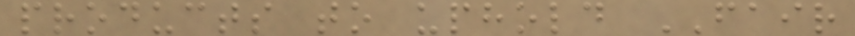products to uphold FAIR
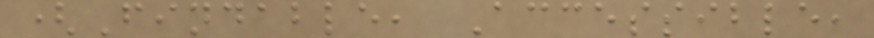(Findable, Accessible,
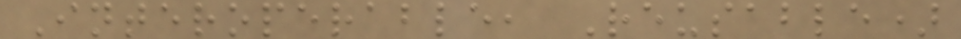Interoperable, Reusable)
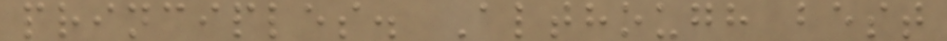principles. Although best
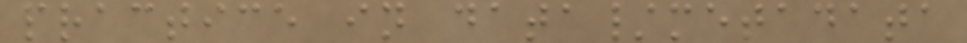practice in data/metadata
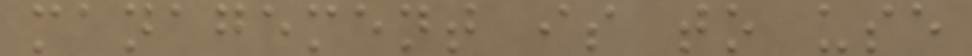management is to use
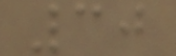30
